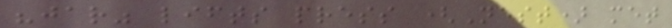"jar" lifts press (Nest) met
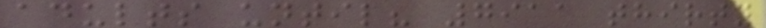adults until? 7911 thirty
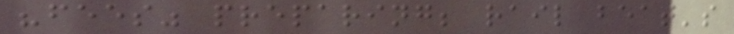"fees" preparing; rail beat's
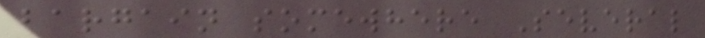bargain somewhere Several
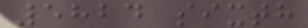5824 sixth
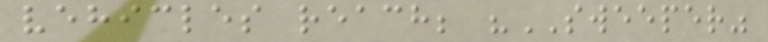vehicles reach; "SWEEPER"
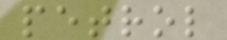petrol
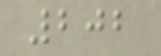202
